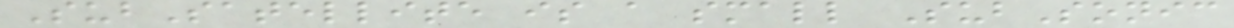SubSatellite is a small SubSonic
